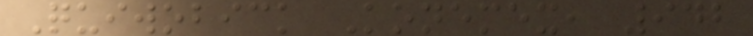Quiwobick Konemex, 942
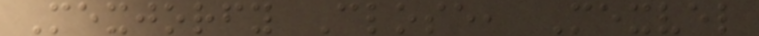Mexjorfy Close, Mexvel
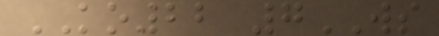KO22 7WS
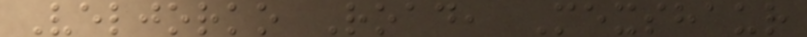Veljorko Road, Mexshaur
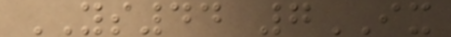YS44 7IX
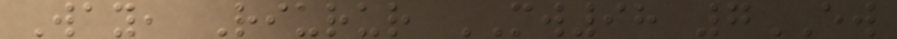Way, Riurur MW98 7EW
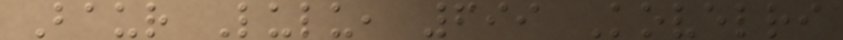Baur Lulu, 699 Kovelri
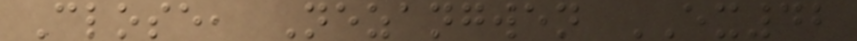Close, Nezangwen EX42
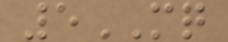5MQ
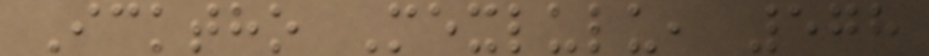Icktho Mexlulu, 578
